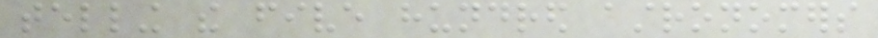telling the five hundred astronomers
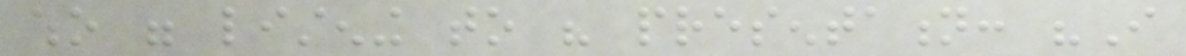who were listening to his presentation: "I
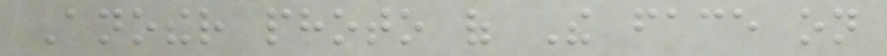Another photo of The face on
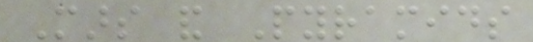Mars and Pyramids
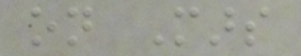on Mars
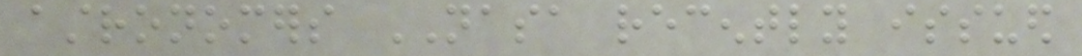astronomers NASA recently issued
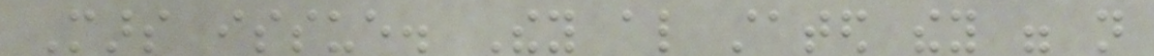Mars issue. They also stated they were not
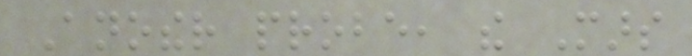Another probe, the Mars
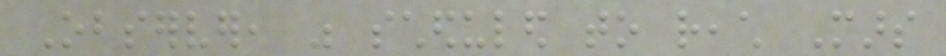Observer, was scheduled to reach Mars
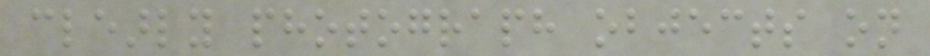clearly photograph objects on
